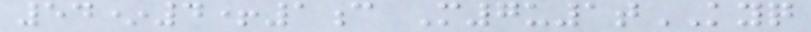54*4+1c M7u1tKYQ
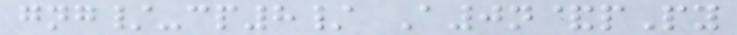gng/-cp8/ A0n&pPy
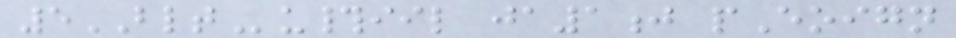5BLTu#iil ja1j pEoign
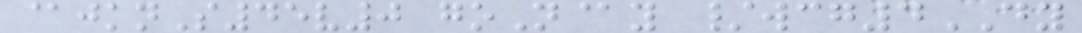@jknS45v0 goN@y /wcg4DY
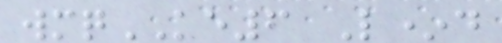wmqKE6 L*d
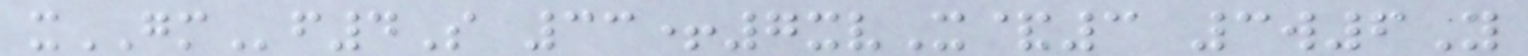xGMf4S 33+7xvX&3 3w6Y
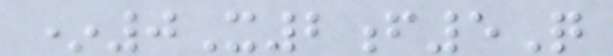*0X2f5Q
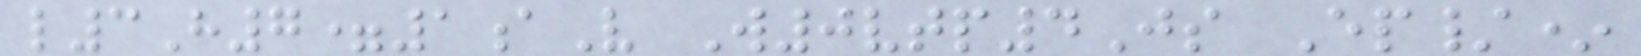l3H7=1aV W0vtp4Js Ep/*
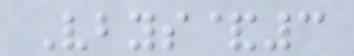Vbys&3
